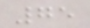75
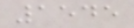1545
